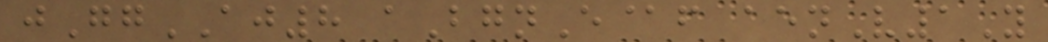jGgAJ8 aBgnE@f aenV1Y
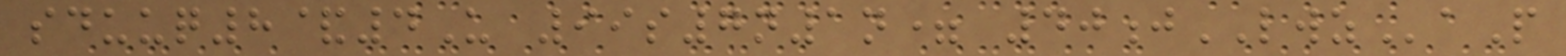sduuq8&4U 99s7n1n= 40jLWZaP
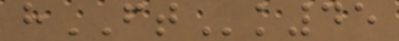hFTk45
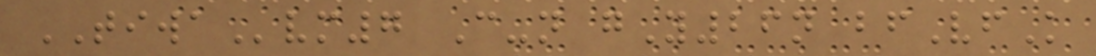TIWAvm7 C-n gY26n bfVfK
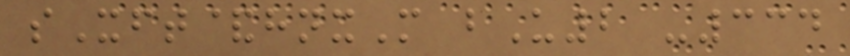sXft&hnxM bU2 -334
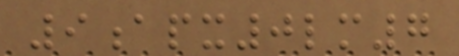9apx0lm7
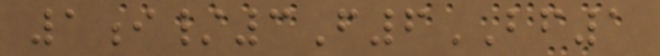1i/3F6BF1
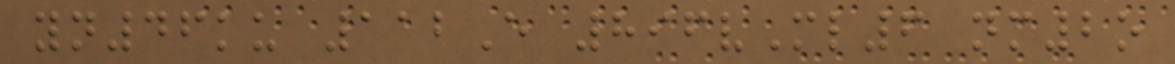yn46ku 112E 896vMl6 nm2o
